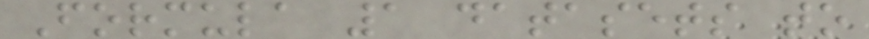Formula 1 datasets to
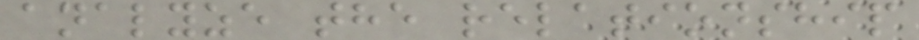analyze the relationship
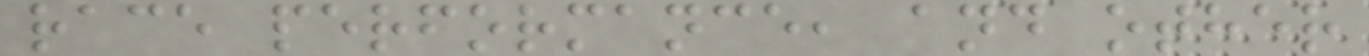race performance, and other
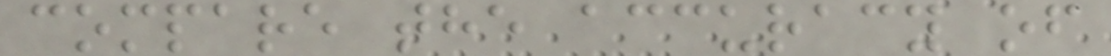compare the accuracy of
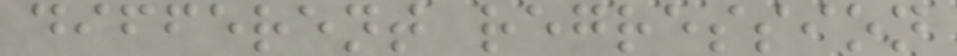different regression
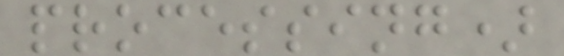processing)
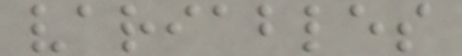variables
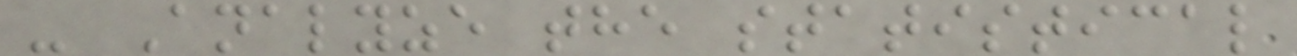- Analyze the statistical
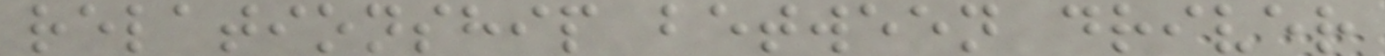relationship between driver
